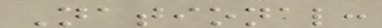National:
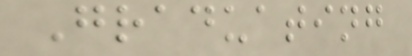Graduating
